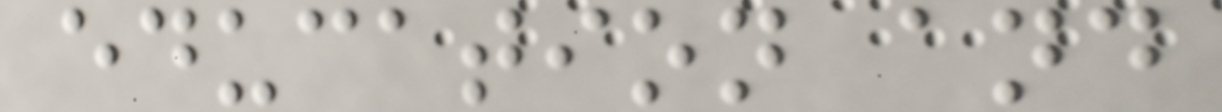education and
